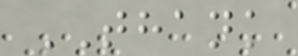THANK
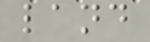land
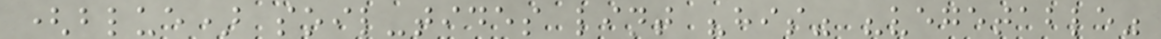(blue) soil-tides lint "his" "vegetable"
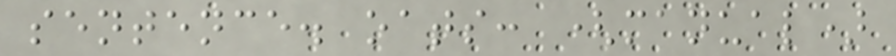sentence. oats: (manual)
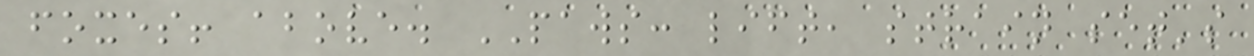foxes! above. PAWS: lift, strain set's
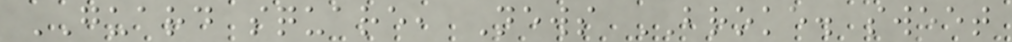GUARD square, News BROKE. sweet
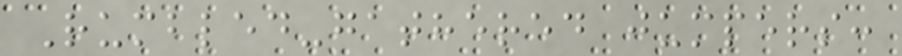Rumbled-gathered jumpers:
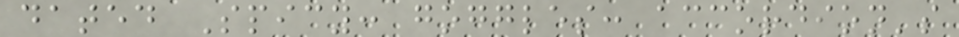dated Spicy: goggles: accordion's
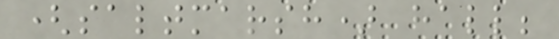(saltmarsh) hall;
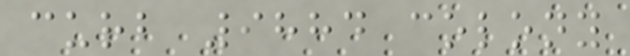curb 9884 colony
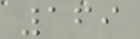169
